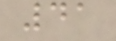41
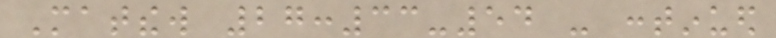Matthew 27:33-54 - continued
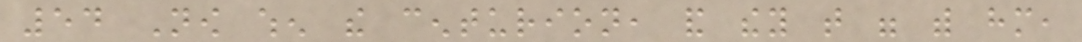54 Now when the centurion, and they that were with him,
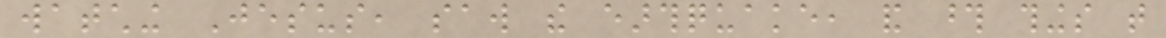watching Jesus, saw the earthquake, and those things that
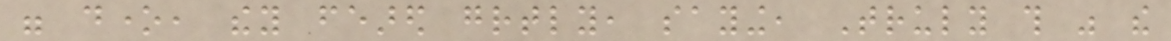were done, they feared greatly, saying, Truly this was the
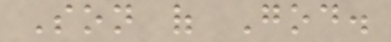Son of God.
